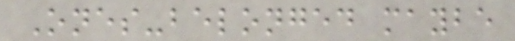Ones-belonged maybe
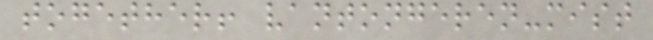together! vantongeren-mist
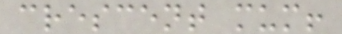crescent mum!
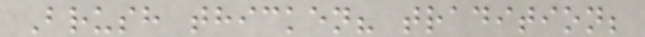Brush thicken? tradition;
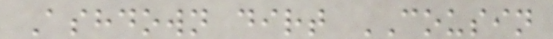Ashdown dirt COUSIN
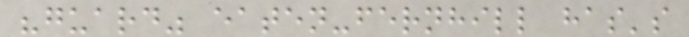"guard" eaten-fernhill has's
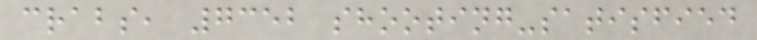crabs, 7352 shooting-satisfied
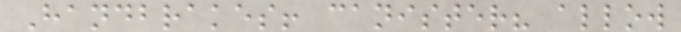Handbrakes! canister? allow
